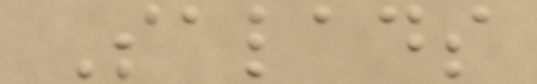Salads
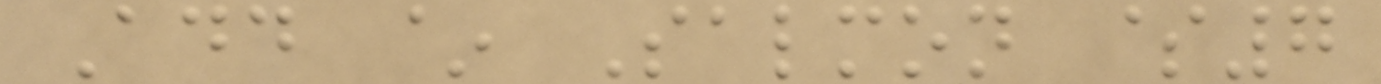Add ~ Salmon $7
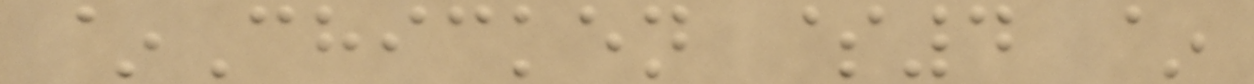~Chicken $4 ~
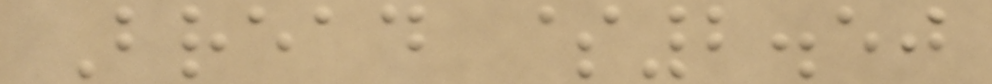Bread $2.50
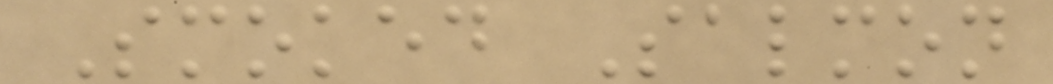Smoked Salmon
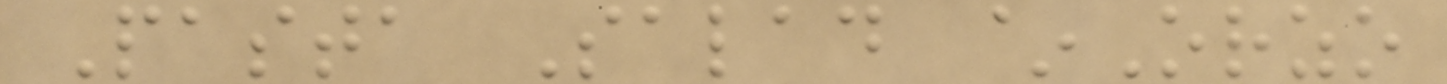Pasta Salad ~Orzo
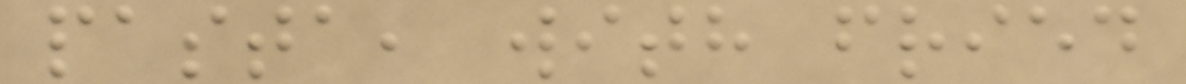pasta, with fried
